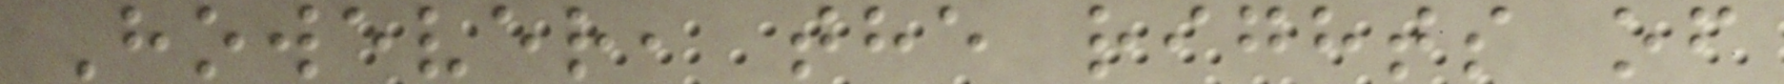However, the rights of
